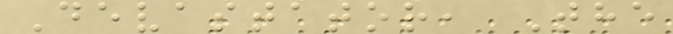Devastator, The
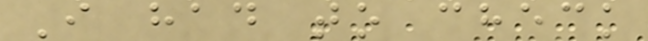I had to check
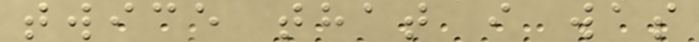twice that i was
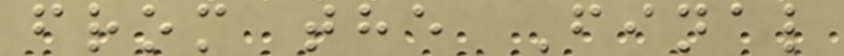from the Final
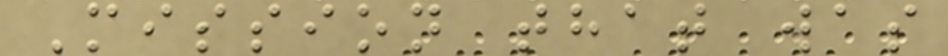Mission that was
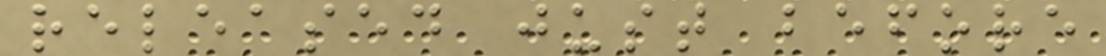released just before
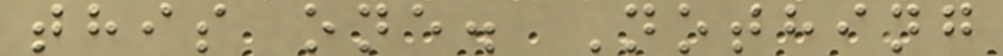this one. Nothing
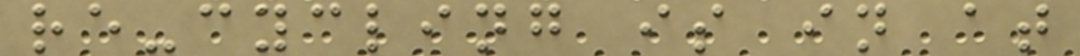re-cycling is in at
